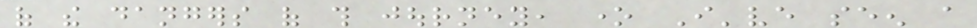of the dangers of this journey, one I've seen a
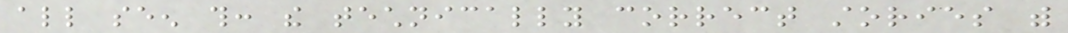all seen this: the technically correct stories with
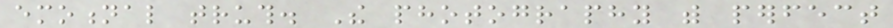emotional truth. The photography with perfect
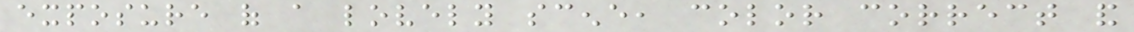exposure of a lovely scene, color correct and
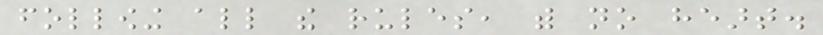following all the rules, with no heart.
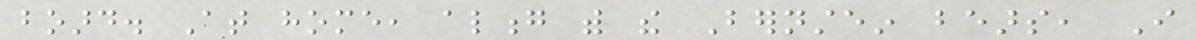board. At home, along with the Bernstein bears, I
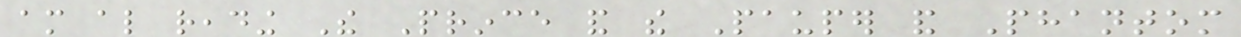am also reading The Prince and the Pauper and Phantom
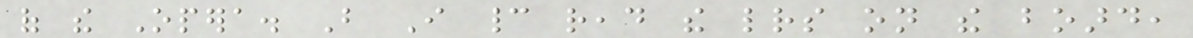of the Opera. But I cannot read the letters on the board,
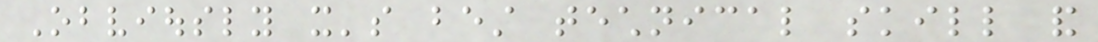Obviously it's best technical skill and
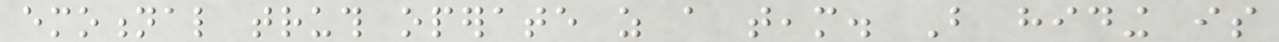emotional truth operate as a team. But hiding is
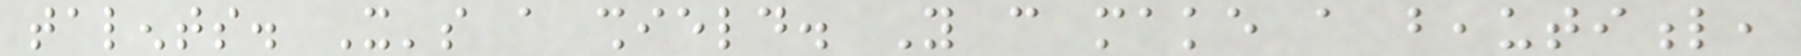talents. It's a shield. You can make a beautiful,
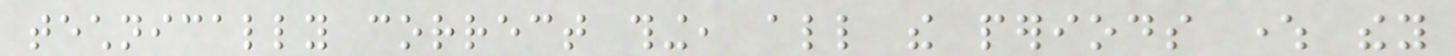technically correct thing, all the periods where they
